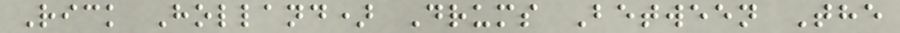Rick Holland) Drums Between The
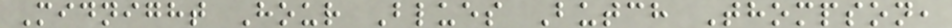Midnight Hour Blues Butch Thompson,
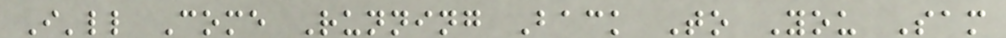I'll Come Running Back To You Sam
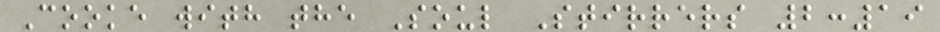Cooke with the Soul Stirrers 2:19
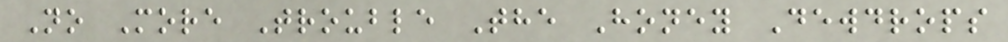No More Trouble The Honey Dewdrops
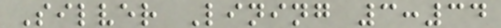Silver Lining 3:34
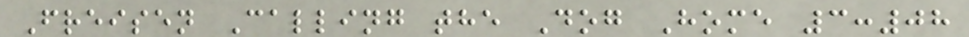Freisen Calling the Dog Home 3:08
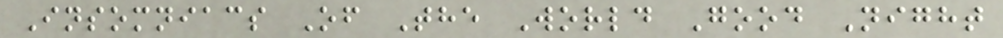Insomniacs Of The World Good Night
